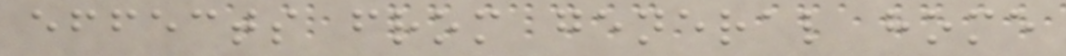effects from general home
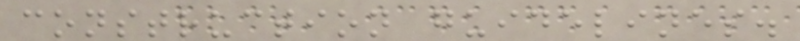construction guidelines.
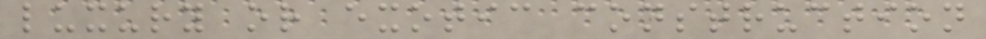luxury or exotic construction
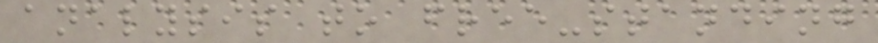analysis to free-standing
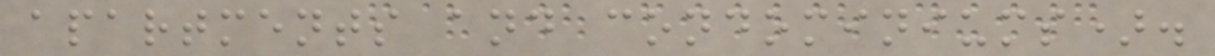apartments and condominiums).
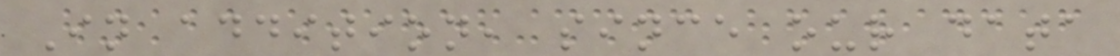In addition, since our data
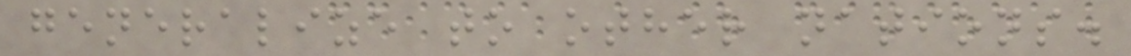generalize to other nations.
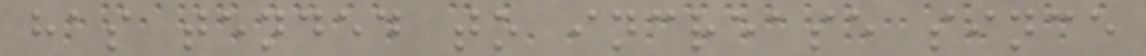has tended to increase since
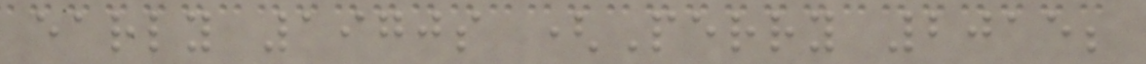early 1970s (Perry 2015;
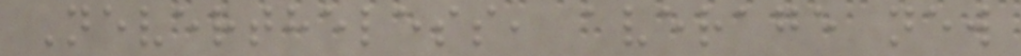Nevertheless, average new
